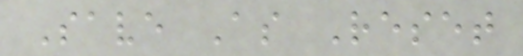Save As Reset
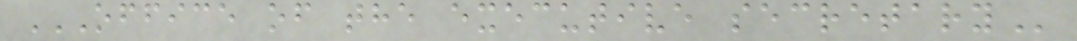OFFICE OF THE EXECUTIVE SECRETARY
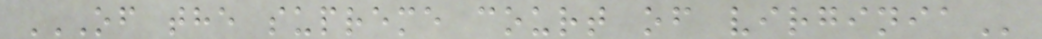OF THE SUPREME COURT OF VIRGINIA
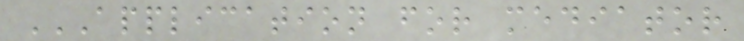APPLICATION FOR MEDIATOR
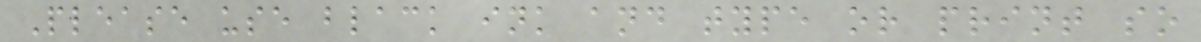Please use black ink and type or print so
